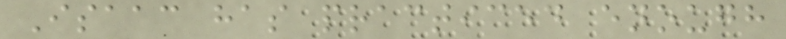Isaac has practiced enough
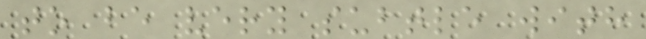to be very subtle with
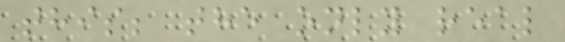this; the only real
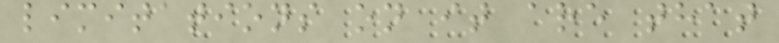limitations on it are that
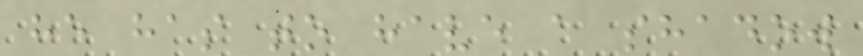he has to have a shadow
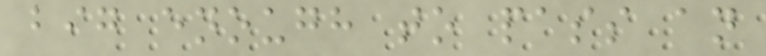big enough to pass an
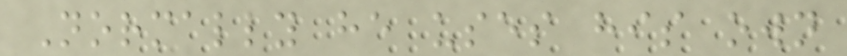Normally he uses his own
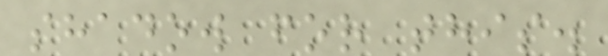shadow for this.
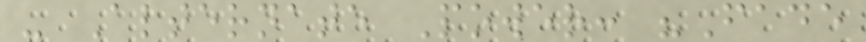- Alternate Power: "Fade
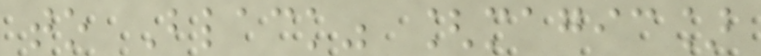to Black" [magic]
